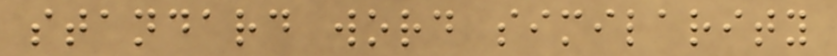standard word similarity
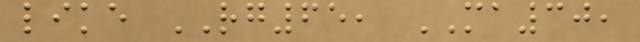like RG65, MA30,
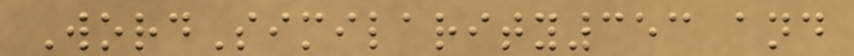WordSimilarity353 and
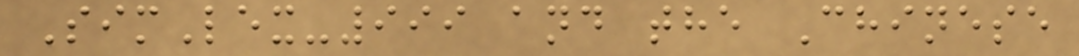SimLex-999 and the Chinese
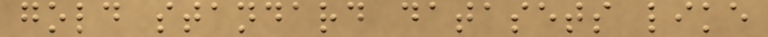gold standard datasets like
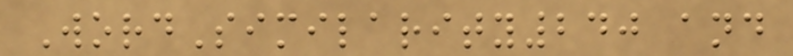WordSimilarity240 and
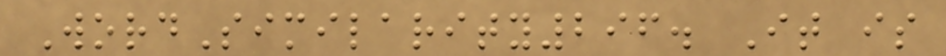WordSimilarity296. It is
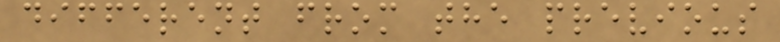different from the previous
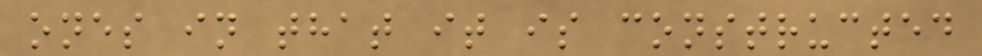ones in that it is constructed
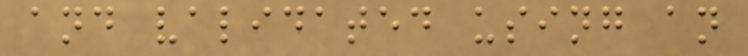and validated using an
